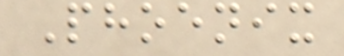Phoenix
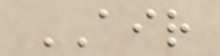AIR
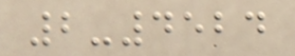2-4524
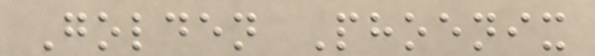Golden Phoenix
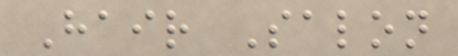Hair Salon
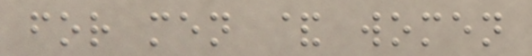for men & women
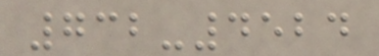732-4524
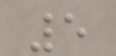5
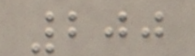200
